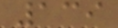139
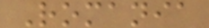Romania
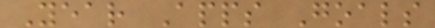Year Apps Goals
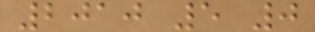2010 5 0
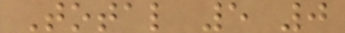Total 5 0
